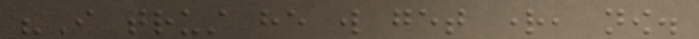"I trust he will get right, now.
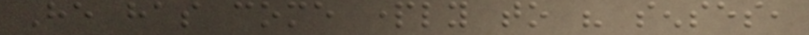He has come partly to his senses,
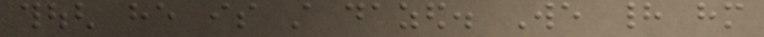though he is still dazed. We had him
